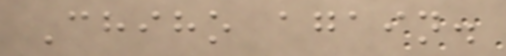Chiho again.
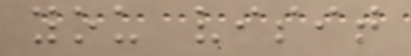you visit
